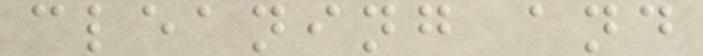cleaning and
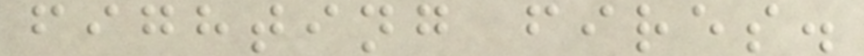fighting fires.
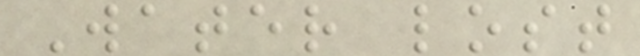Water lost
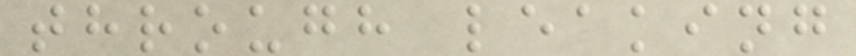through leaking
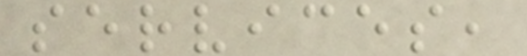services,
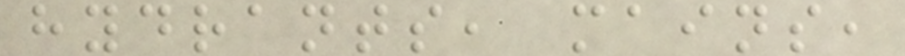hydrants, mains,
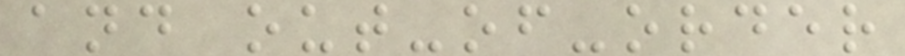and out-of-order
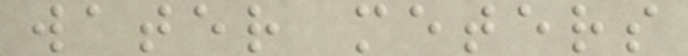water meters
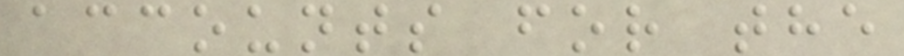accounts for the
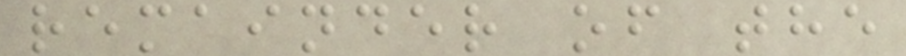remainder of the
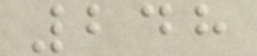248
